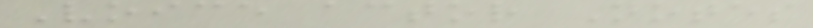Voice actor Notes
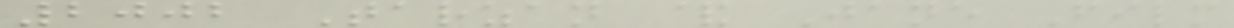2002 Tarzan & Jane Film
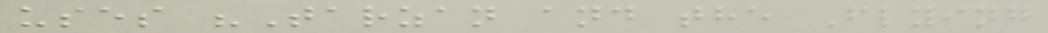uses "Tarzan and the Flying
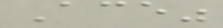Ace"
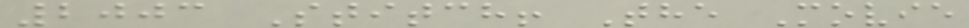2003 Stitch! The Movie
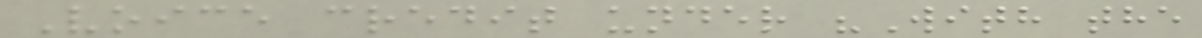Voice credit under "With the
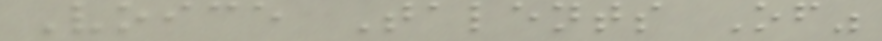Voice Talents Of"
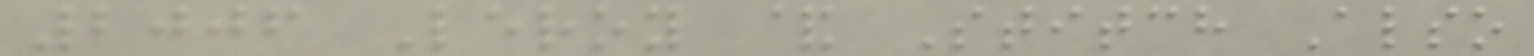2006 Leroy & Stitch Also
